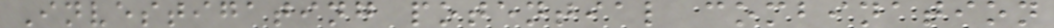Investigating potential combination
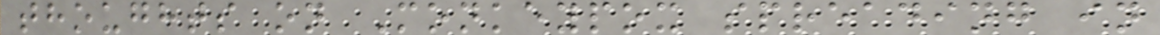thoughts on Monkeypox spreading in
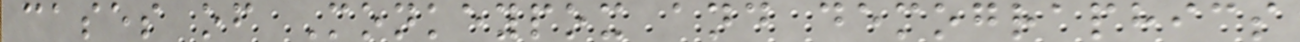cases of Monkeypox and demographics
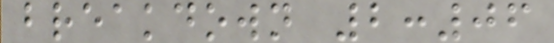breakdown 2:06
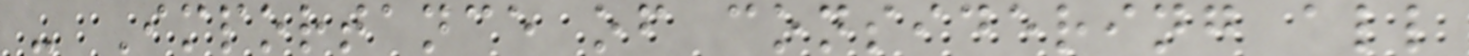- Importance of considering all
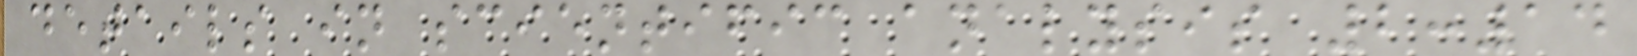details in scientific analysis 2:14
